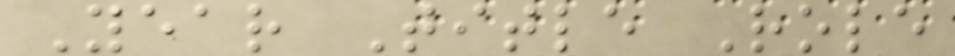Year Title Role
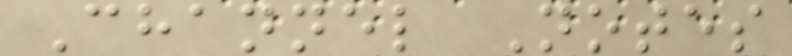Channel Notes
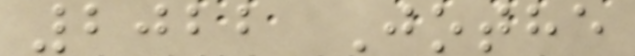2022 Jothe
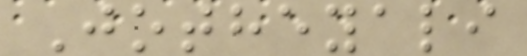Jotheyali
